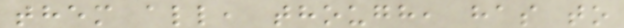them all, though, has to
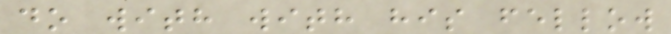do with with his fellow
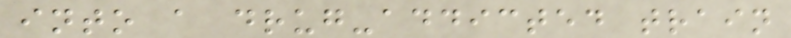into a drug-addicted train
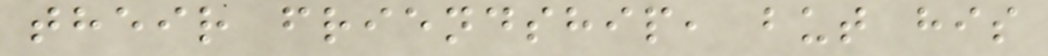their friendship, but his
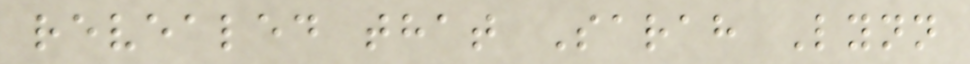revealed that Sarah Lynn
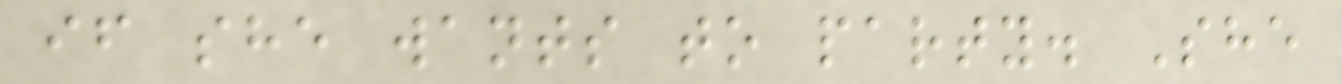if she wants to party. She
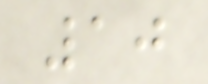10
